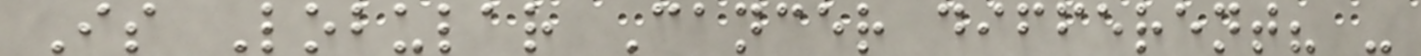Is Lobular Cancer different? -
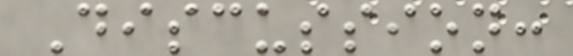Discussion:
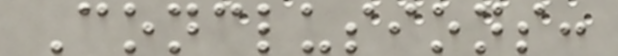Conclusions:
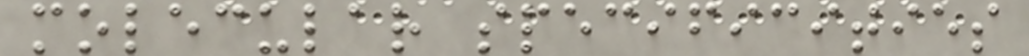molecular specificities
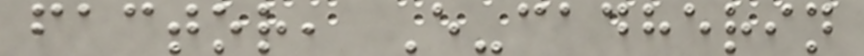factor, E-cadherin
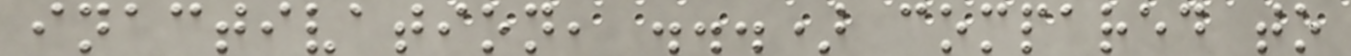inactivation, ...) compared to
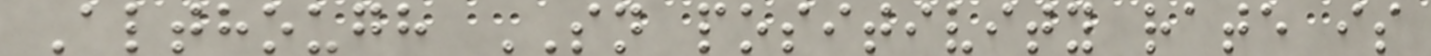Although SN positivity rate is
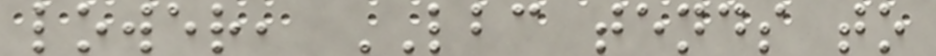lower, LBC tends to
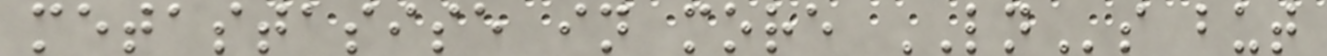metastasise in more LNs but
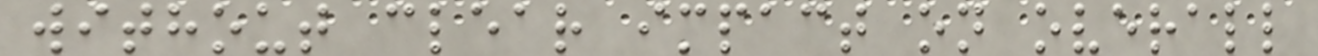without clear impact on overall
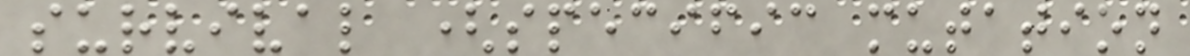survival (specific mutation
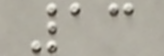13
